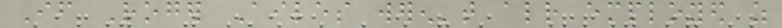If Roger Ailes weren't already employed as
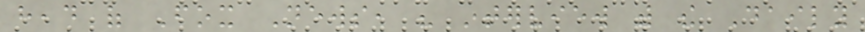head of Fox News, his interview with the Daily
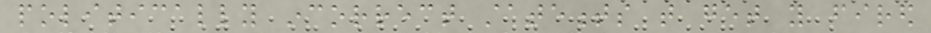politically incorrect statements that get you fired
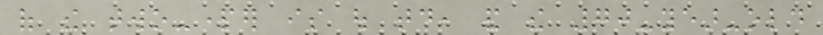of the two-parter is out today, and the 70-year-old
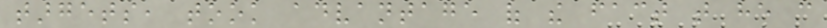targets, took advantage of the fact that he can
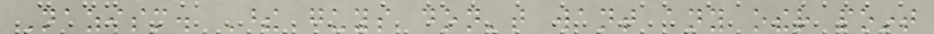Nazism. These guys don't want any other point
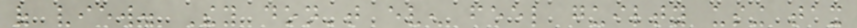of view. They don't even feel guilty using tax
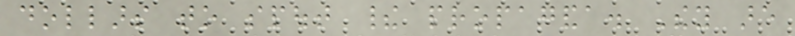dollars to spout their propaganda. They are
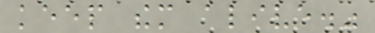keep them alive."
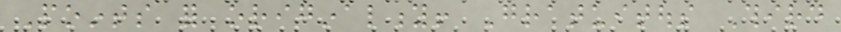Points for originality! Gratuitous Third
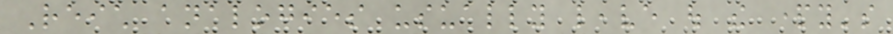Reich analogies usually leave out the party's
